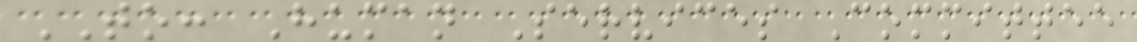TO: Human Services Committee
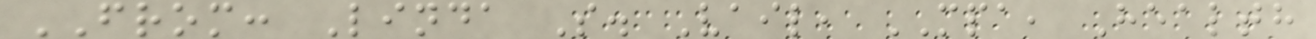FROM: Linda S. Vail, MPA, Health
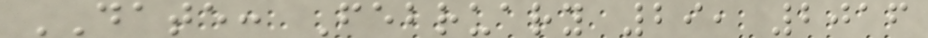DATE: February 29, 2016
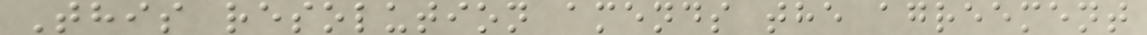This resolution amends the agreement
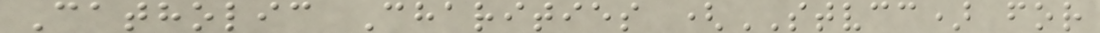Catholic Charities (STVCC) for
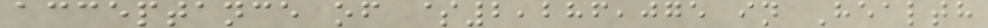acceptance of $2,286,075 in Health
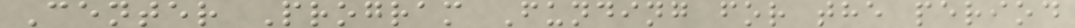Center Program Funding for the period
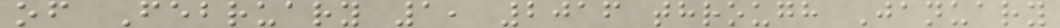of February 1, 2016 through January
